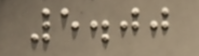5.00
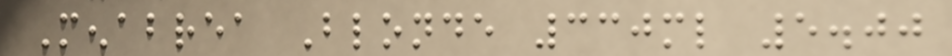Menabrea Blonde 330ml 5.00
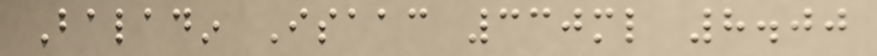Baladin Isaac 330ml 8.00
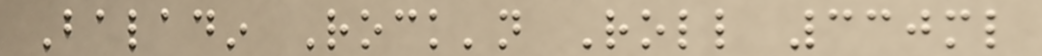Baladin Rock'n Roll 330ml
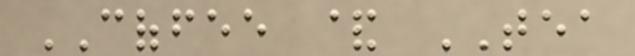COFFEE & TEA
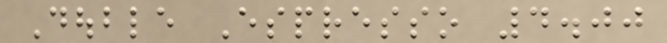Double Espresso 4.00
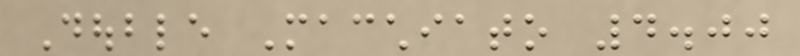Double Macchiato 4.00
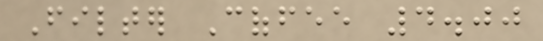Filter Coffee 4.00
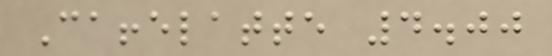Caffelatte 4.00
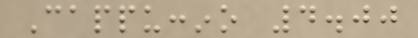Cappuccino 4.00
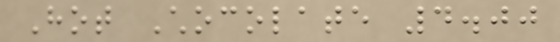Hot Chocolate 4.00
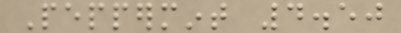Peppermint 4.50
